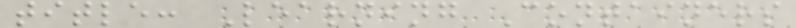title: Learning Containers
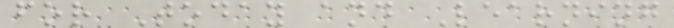for Today and Learning
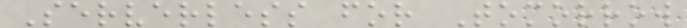Serverless for Tomorrow
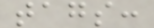tags:
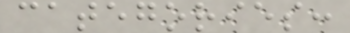categories:
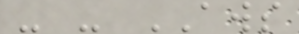- - AWS
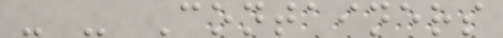- - Containers
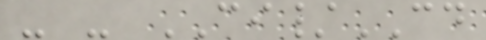- - CI/CD
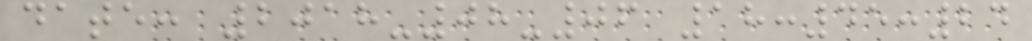date: 2018-08-06 18:45:24
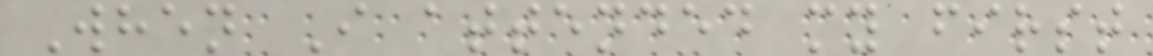When I attended my first
